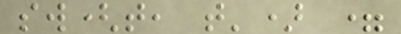sw(t, t') =
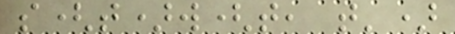s(t)w(t, t')
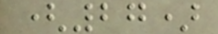(27)
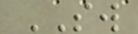SW
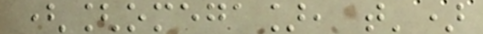([omega], t')
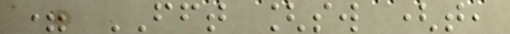= FFT [sw (t,
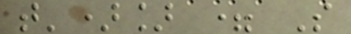t')] = S
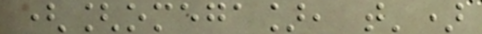([omega], t')
